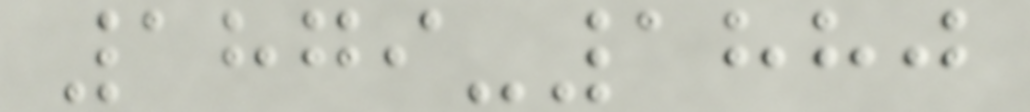1879-1880
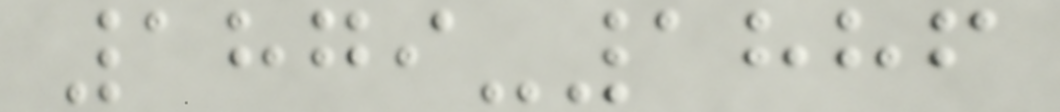1879-1886
